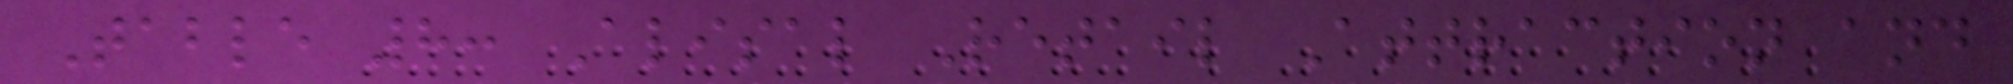Table 8: Alisal Retail Attraction and
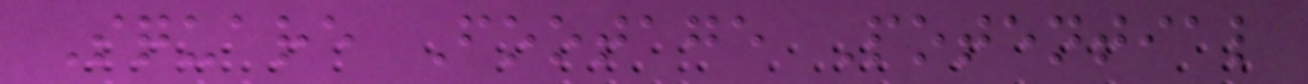Square Footage Potential
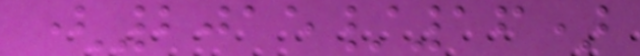(2015/16)
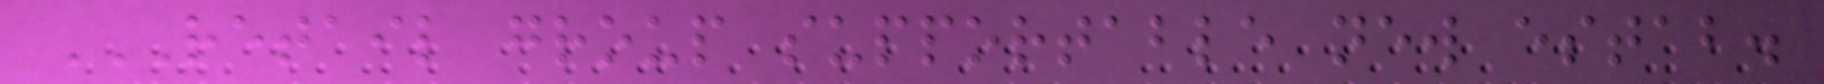RETAIL GROUP SUPPORTABLE NEW ESTAB.
